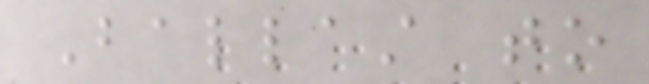Ballast to
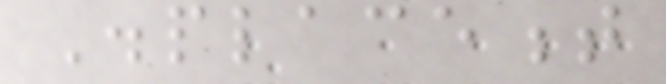Displacement
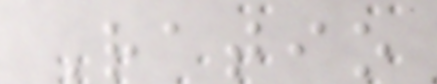Ratio
